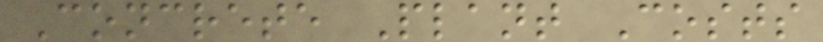Concrete Plant Costs
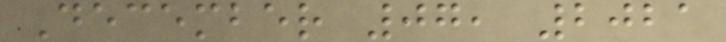December 07, 2021
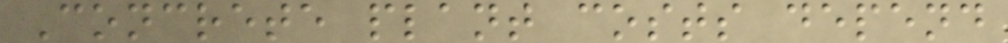Concrete plant costs depend
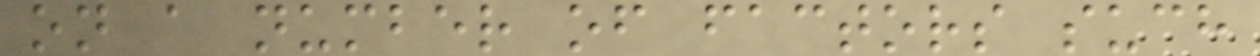on a number of factors such
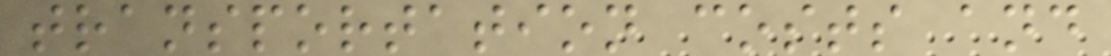transportation costs and
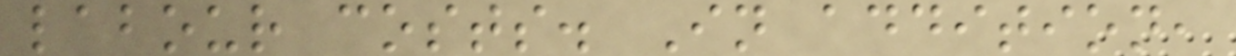labour costs. In addition,
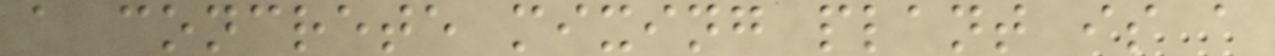a concrete mixing plant is a
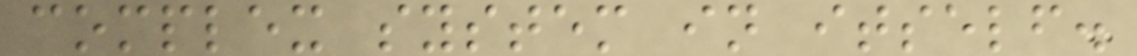complex system in itself.
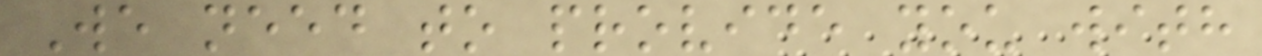We need to provide you with
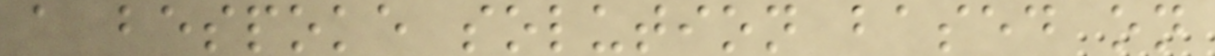a bespoke solution based on
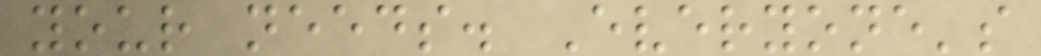your needs. Everyone's
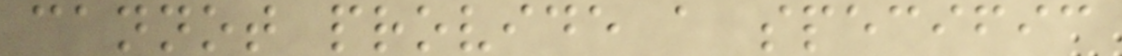cannot provide a specific
